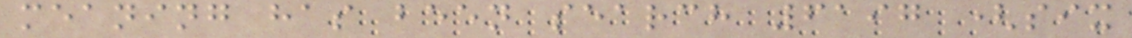meaning has been search 6197 (six
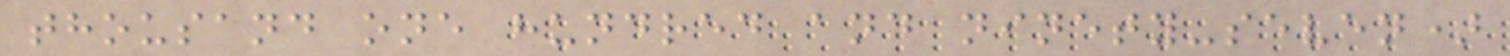thousand one hundred and ninety-seven)
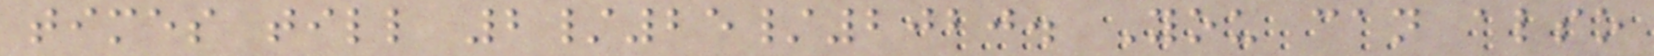times till 2/25/2020. You can also
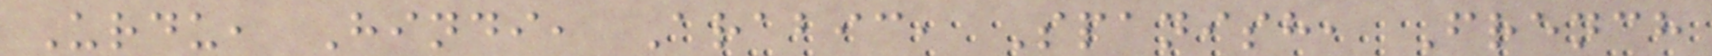Urdu, Hindi, Arabic, Spanish, French
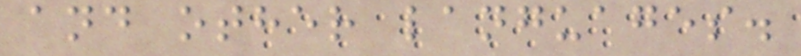and other languages.
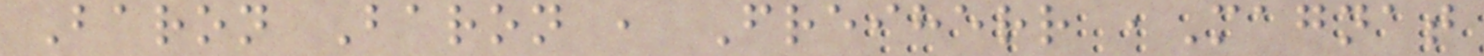Baron Baron , Freiherr ,Magnat
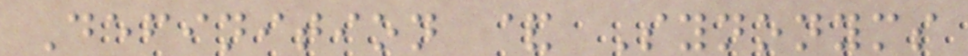Definition & Synonyms
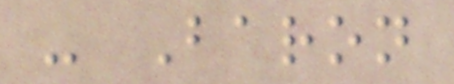- Baron
